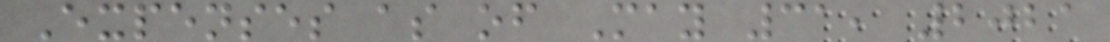Expenses as of May 31, 2021
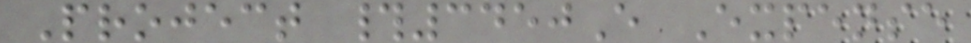Project #3450E Expense
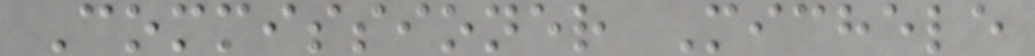Commissioner Michele
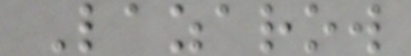Lazarow
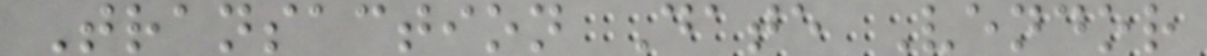Transaction Date Vendor
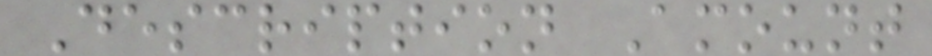Description Amount
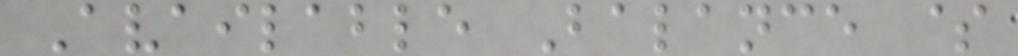Available Balance $
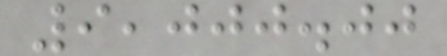9,000.00
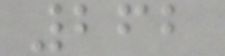262
